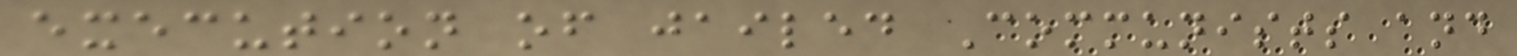execution of jailed Communists and
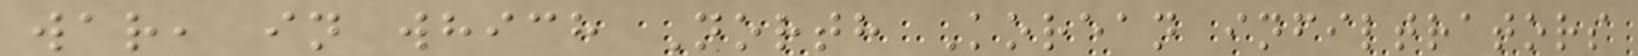war, in which North Korean infiltrators
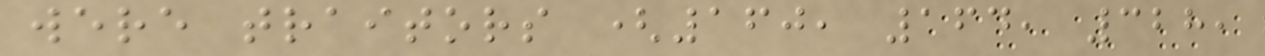were traitors (160, 164, 328,
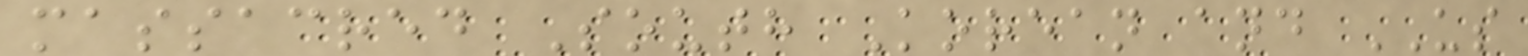massacred South Korean and US
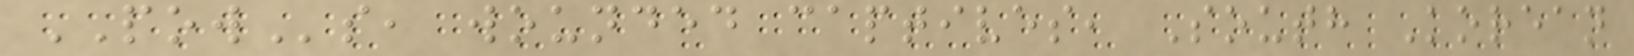POWs, wounded captives, South Korean
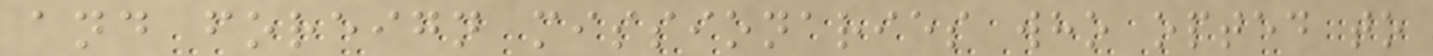and foreign missionaries who opted to
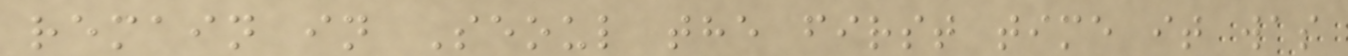remain in Seoul the first time it was
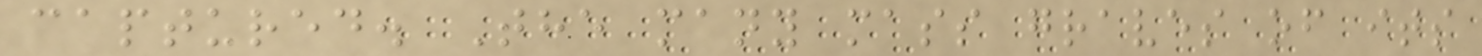captured. The many mass graves of its
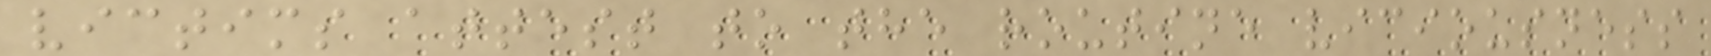victims attest to the routine viciousness
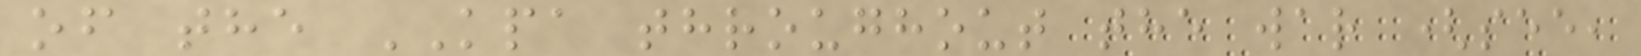of the KPA throughout the war (see,
